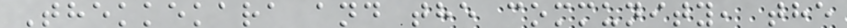Thekkekara and the community, the
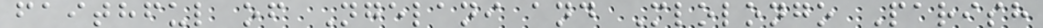faithful of Ngelani and Mlolongo Parish
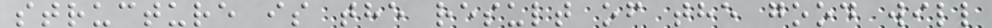structure is the result of the good will
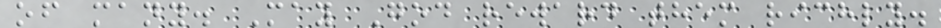of many. May God reward them richly.
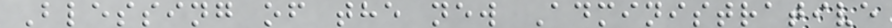Blessing of the new Administrative
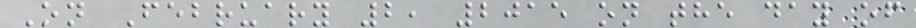On February 2, 2015 on the day of
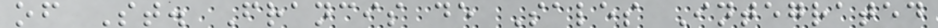of St. Francis de Sales Integrated
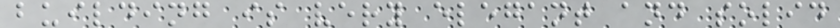building is very elegant and solid
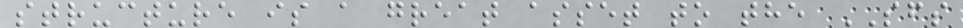structure is a great asset to the SFS
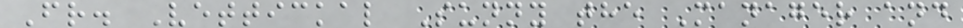Fr. Vettickal Sunny the Manager and
